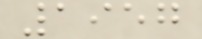1957
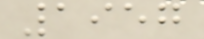1957
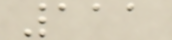111
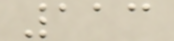113
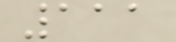111
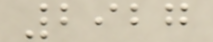2927
